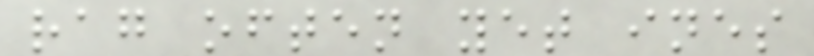rag often yet ines
